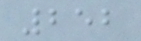252
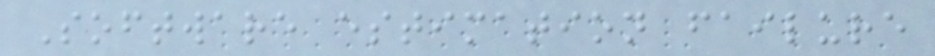Software estimation failure
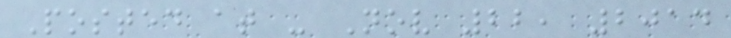Posted at - Nov 22, 2014
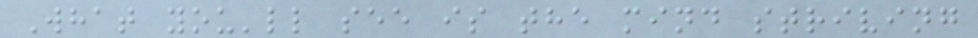What you'll see is the mind striving
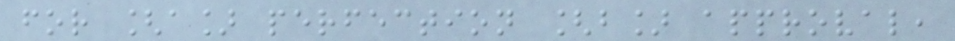for [a] perfection [b] approval,
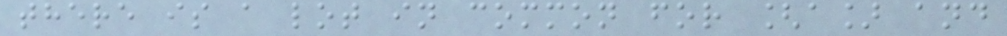there is a lot in common for [a] and
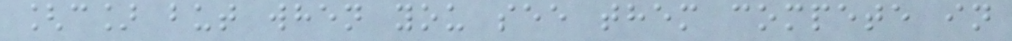[c] but when you see them compete in
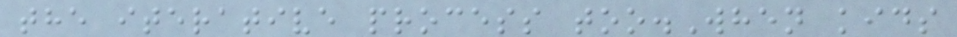the iterative process too.When kids
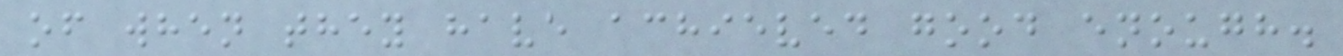of when they have achieved good enough.
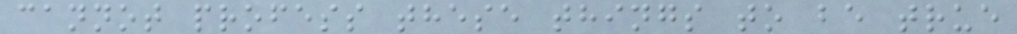cannot profess these things to be true
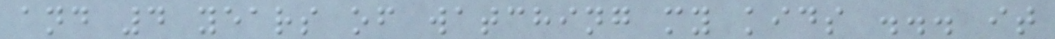and 4 years of watching my kids ... it
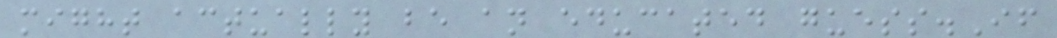might actually be an educated guess.If
